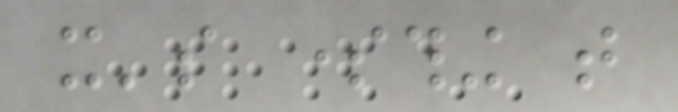it's something that
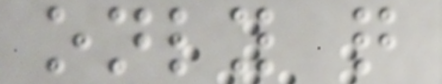only quite
